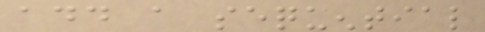add a sequential
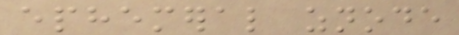ephemeral znode
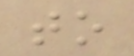to
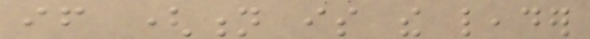if (n is the leader
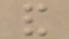and
